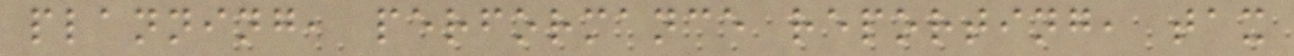planning, performance reporting, tax
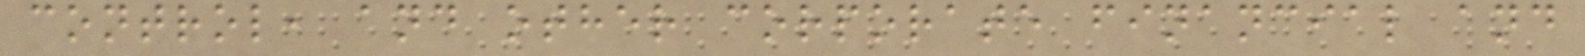control, and other corporate financial and
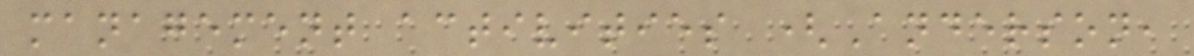management activities (Anderson,
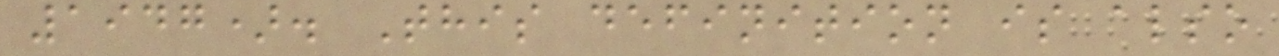1947). This definition is also
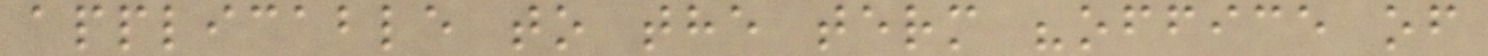applicable to the term "office of
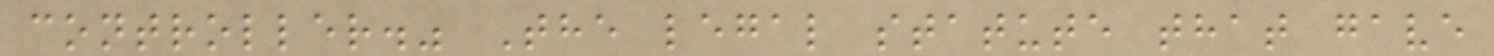controller." The legal statute that gave
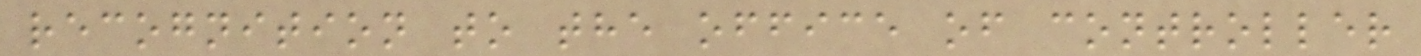recognition to the office of controller
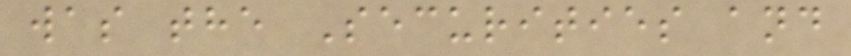was the Securities and
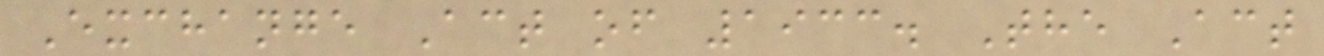Exchange Act of 1933. The Act
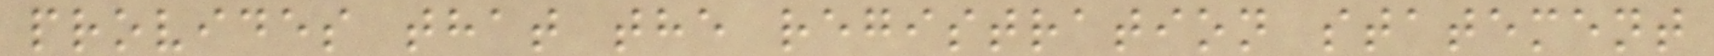provides that the registration statement
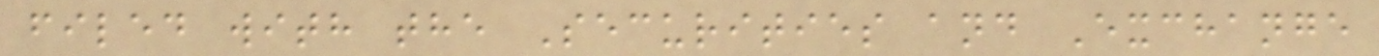filed with the Securities and Exchange
